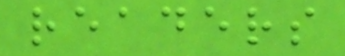readers
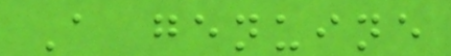A genuine
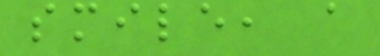smile, a
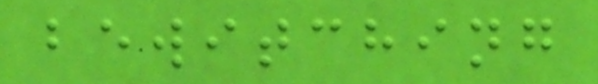bewitching
